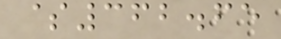$362.65
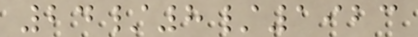24/8/1923
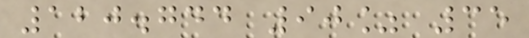120.744 90% 35
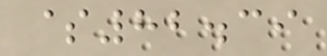$82.39
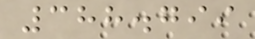388.799
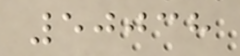50038
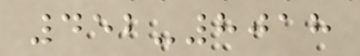452-8018
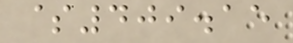$409.15
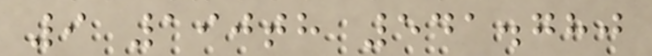9 190th 541.780
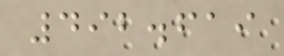492.619
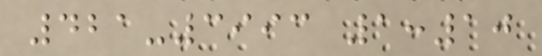421-3993 1:10
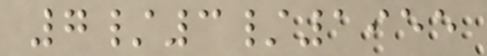7/3/1955
